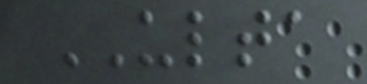ULTA
